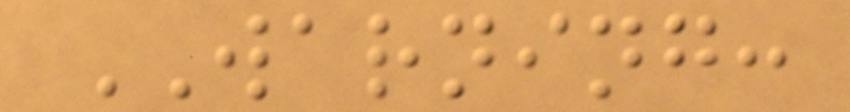WARNING:
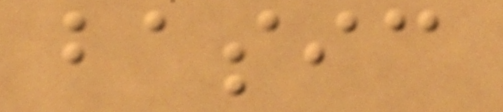basic
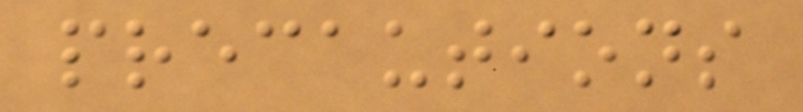precautions
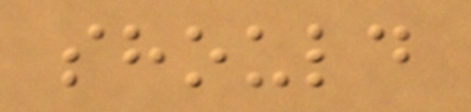should
